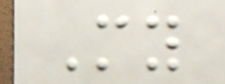My
